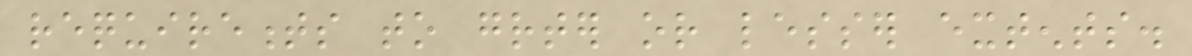requirements to greater or lesser extents.
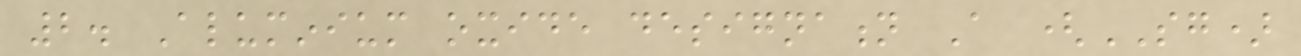2. Aluminium oxide designation A (SG)
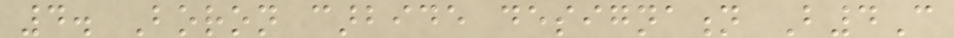4. Boron carbide designation B4C
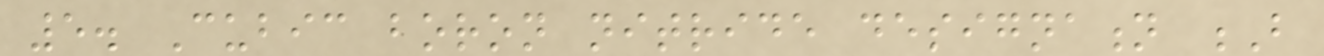5. Cubic boron nitride designation B
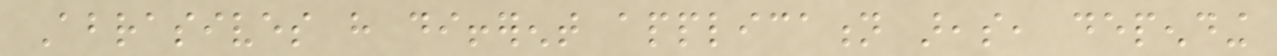Abrasives have different application areas, depending
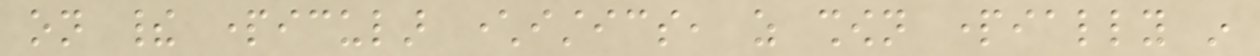on their particular characteristics, as shown partially in
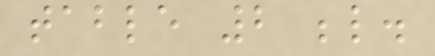table 2 below.
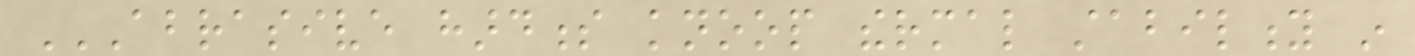ABRASIVE HARDNESS KNOOP THERMAL STABILITY IN
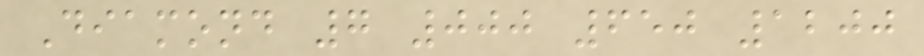Diamond 7 000 650 1200
